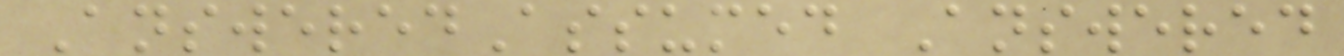AnsweredAssumed Answered
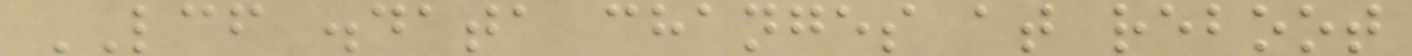LCF .data changes at reboot
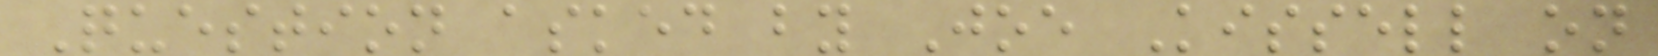Question asked by Joe Kissell on
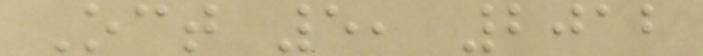Oct 5, 2012
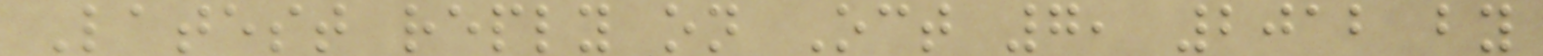Latest reply on Oct 7, 2012 by
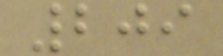209
